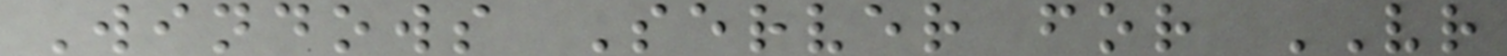Windows Server for VR
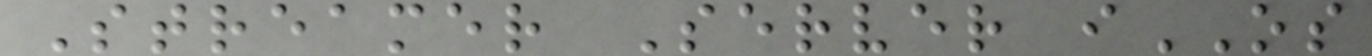Streamer Server iOS
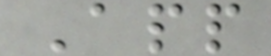App
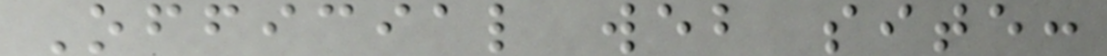Official web site:
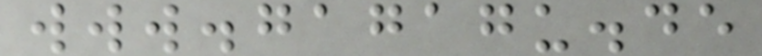www.gagagu.de
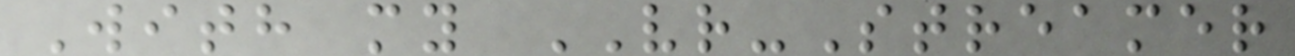With my VR-Streamer
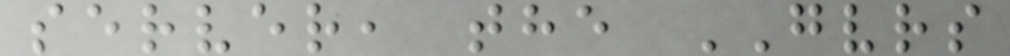server, the GVRS
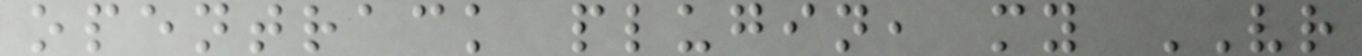opentrack plugin, my VR
